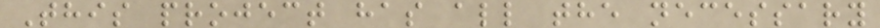This project has all the necessary
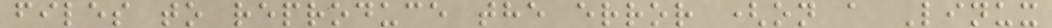files to reproduce the error (on a Linux
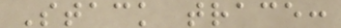Stack trace:
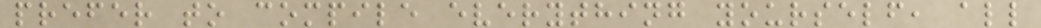prefer to compile everything yourself, all
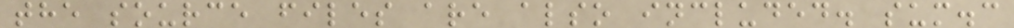the source files are also included. sum.c
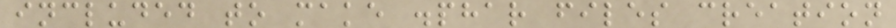included to make .phar files creation
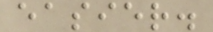easier.
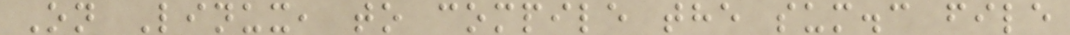On Linux, to compile the sum.c file
